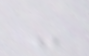-
